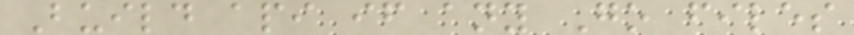Build api if any Go files
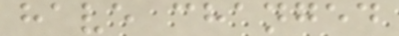have changed
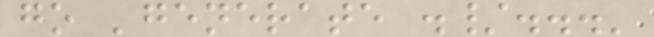go 'generate ./...'
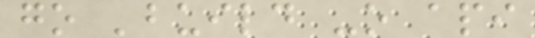go 'build -o api
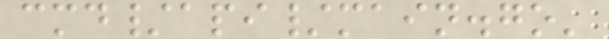cmd/api/main.go'
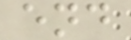end
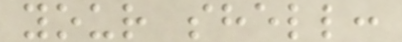your shell:
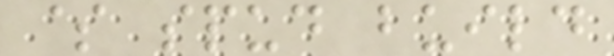$ spud build
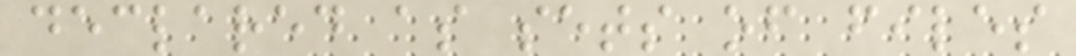declared as sets of files
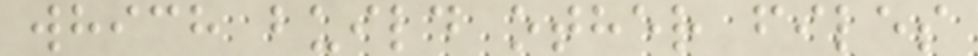which build other files
